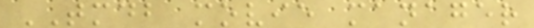TMDB movie manager
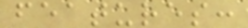features:
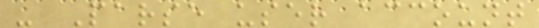- Parse user account
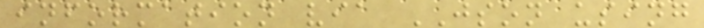information via JSON using
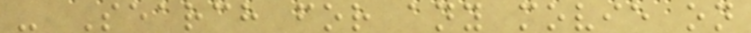- Search for any movie on
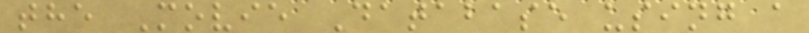the Movie Database using a
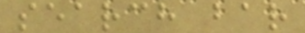search bar
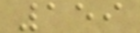159
